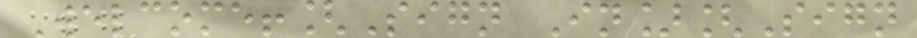Welcome![Sign In][Sign
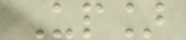Up]
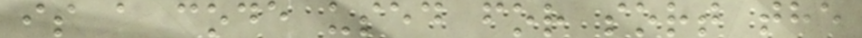is a code used for sort the
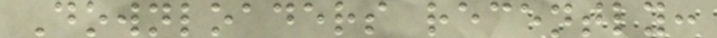Downloaders recently:
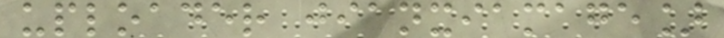uploader jianxiamage]
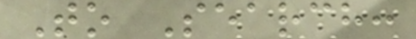To Search:
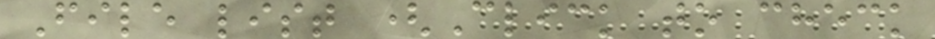File list (Click to check
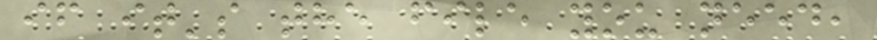if it's the file you need,
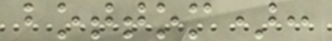bottom):
